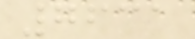7631
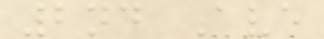2nd Ave
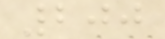200
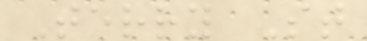Terry St
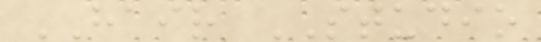HAIR STUDIO
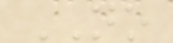NO
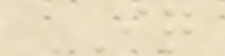IQ
